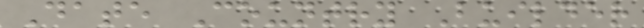Date Country Builder
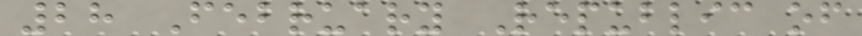28 February Republic of
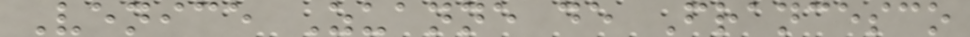Venice Zuanne de Francesco
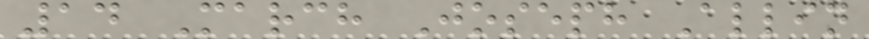14 March Joseph Allin
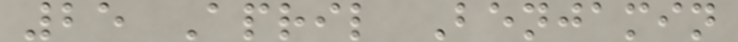25 April Benjamin
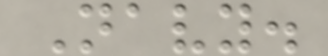Navy.
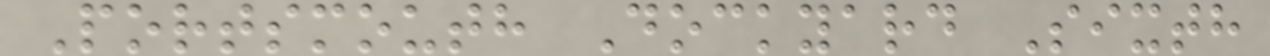Portsmouth Dockyard Sixth
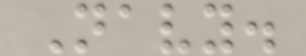Navy.
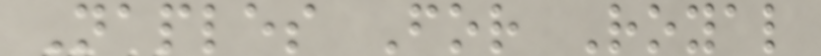Naples For Royal
